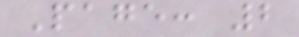Page: 2
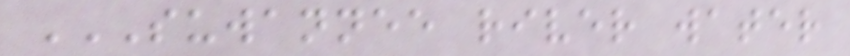SUWANNEE RIVER WATER
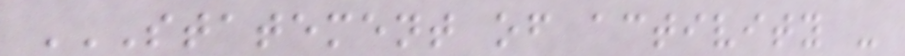STATEMENT OF ACTIVITY -
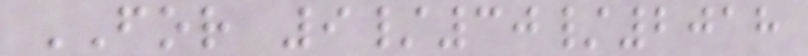FOR 9/30/2018
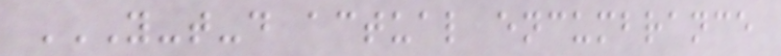Y-T-D ACTUAL ENCUMBRANCE
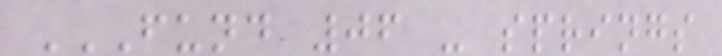FUND 06 - SPRINGS
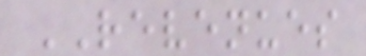REVENUES
